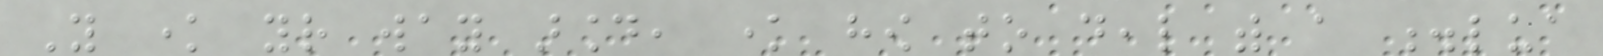You know your way around, know how to deal with a .lua
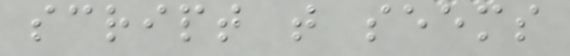script that seems
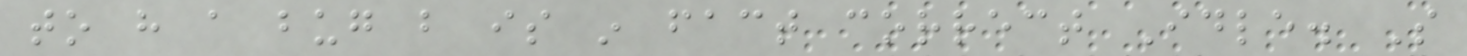to have a bug but is in fact correct Idle. So
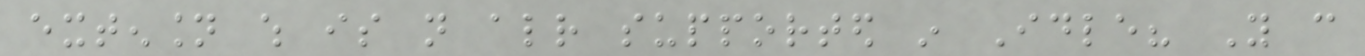extension which is not already supported in Idle? You can
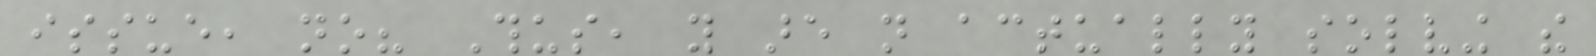issue, no? Thus, you are not actually solving the
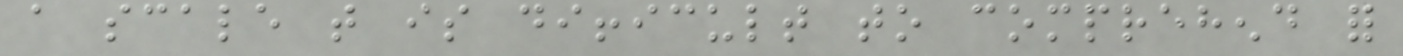a scale that is difficult to comprehend for
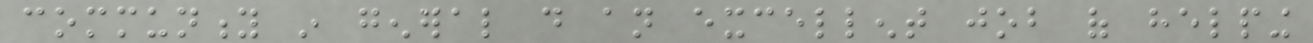community in general do an excellent job of helping
